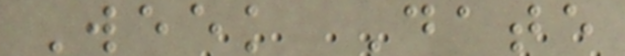Week Date
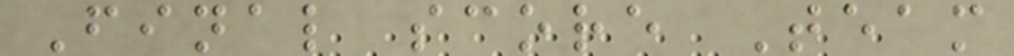Final score Team
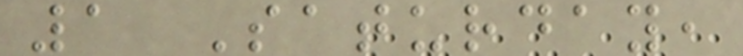1 Saturday,
